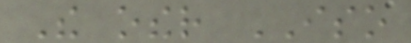The other ISO
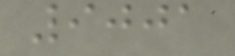9001
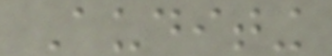Auditing
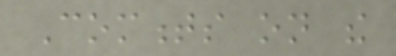Comments on the
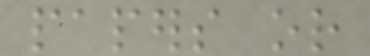papers or
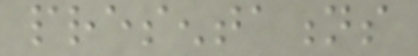presentations
